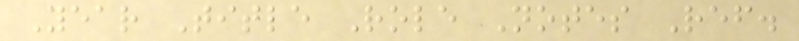Year Title Role Notes Ref.
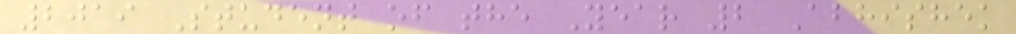2019 Student of the Year 2 Abhishek
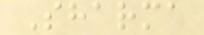Sharma
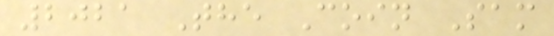2021 The Coin Sam
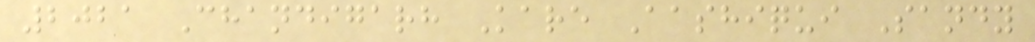2021 Chandigarh Kare Aashiqui Sandy
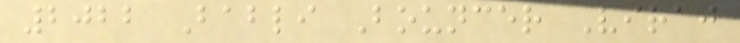2022 Babli Bouncer Viraj
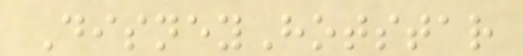DisneyHotstar
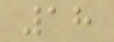18
